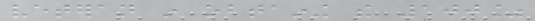veteran in obtaining the 100%
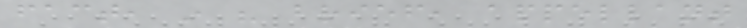fact, in his brief, appellant
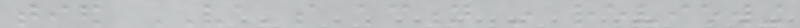tied VA's action in reviewing
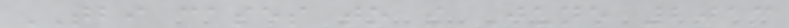TBI cases to the June 2013
